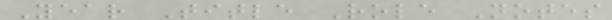Year Title Role Notes
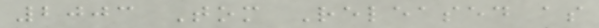2003 Tom Released as
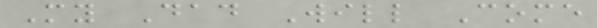My Dad Will Come
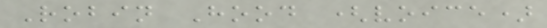Robin Hood (voice)
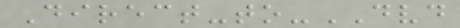Direct-to-DVD
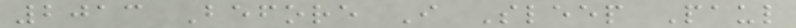2013 Before I Sleep Paul
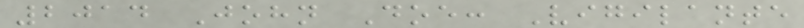2014 John Doe: Vigilante
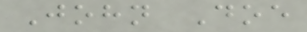John Doe
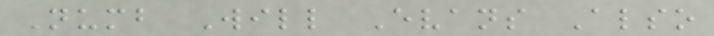Numb Will Evans Also
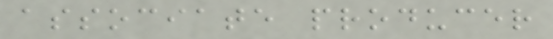associate producer
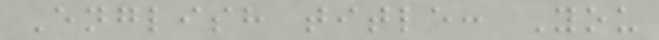English title: You
